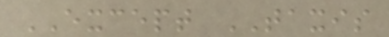EXCEPT TAXIS
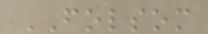FOLSOM
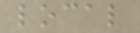local
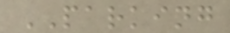PARKING
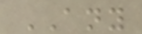ANY
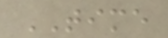TIME
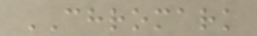CHROMARK
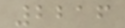2216
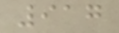917
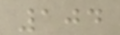104
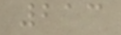213
